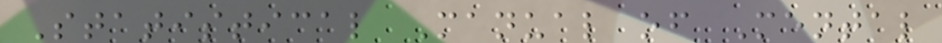Statistical Manual of Mental
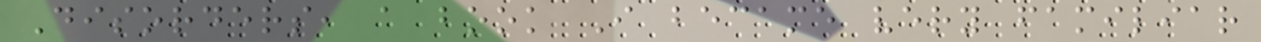Disorders, a book I became very familiar
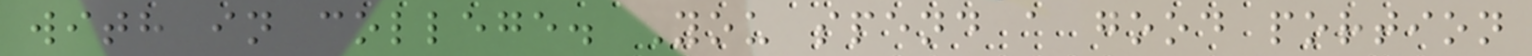with in college. You spend a good portion
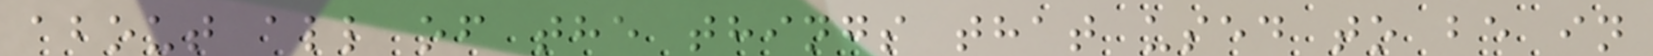about all of the things that used to be in
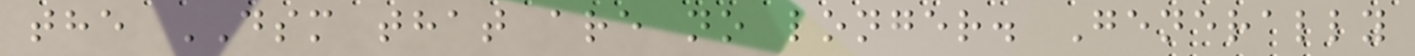the DSM that are no longer. Generally
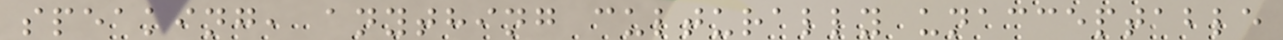speaking, anything culturally unacceptable
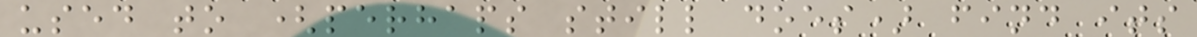used to (perhaps still does) find its
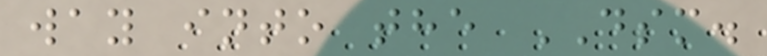way into the DSM.
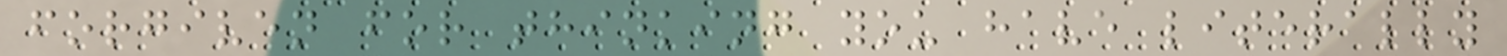forgiven for thinking you have literally
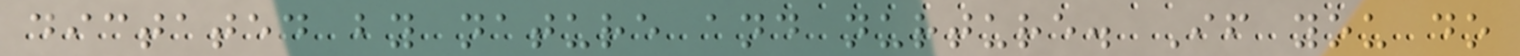dictated by nature and nurture. If you do
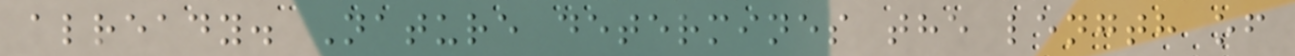already. Nature determines the length of
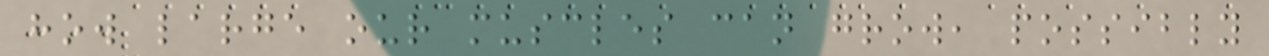how large our muscles can grow, possibly
